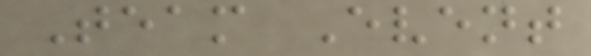Team Event
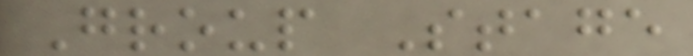Group Stage
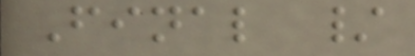Final /
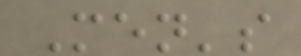Men's
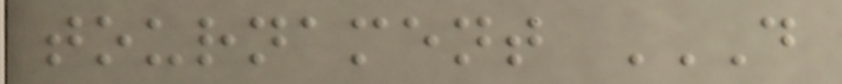tournament D
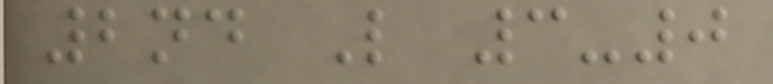2nd L 3-0
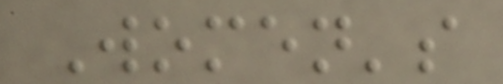Women's
